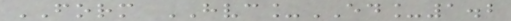FORM HVC_ED_1.2
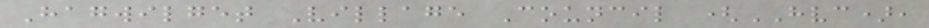Hagwilget Village Council (HVC),
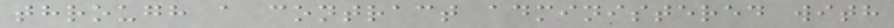through a contract administered with
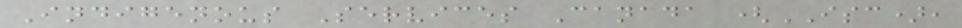Indigenous Services Canada (ISC),
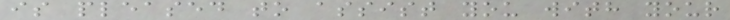is pleased to assist you with your
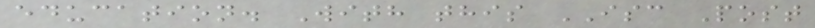education. With this ISC Post
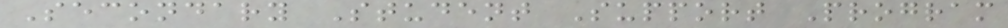Secondary Student Support Program
